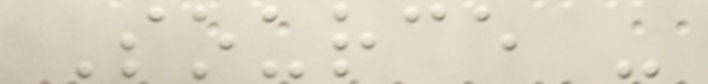Source -
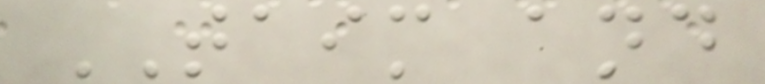TAIM and
